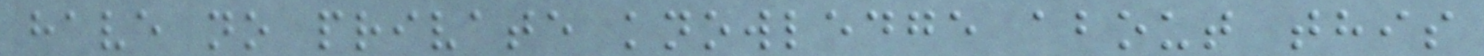have no private knowledge about this
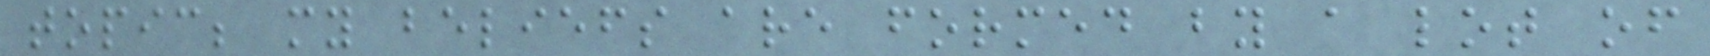topic; my beliefs are formed by a lot of
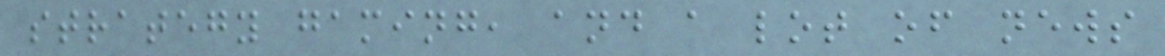strategy gaming, and a lot of news
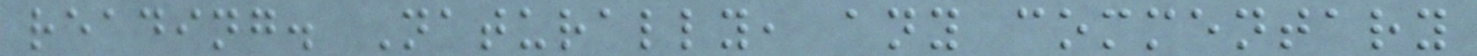reading. Naturally, any commentary
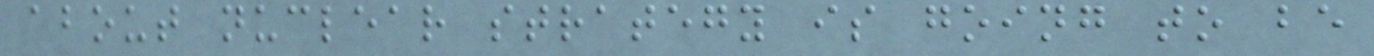about nuclear strategy is going to be
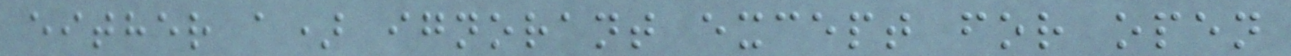either a) ignorant except for open
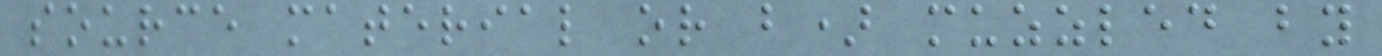source material or b) muzzled by
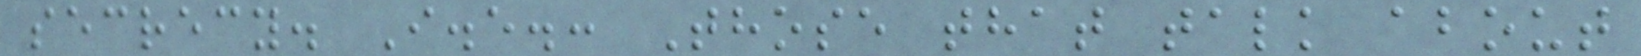secrecy. I.e.: Those that talk about
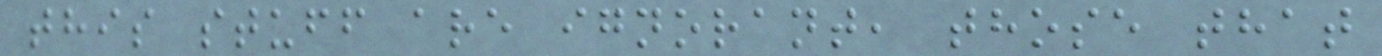this stuff are ignorant, those that
